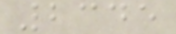2345
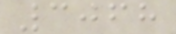3068
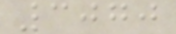3070
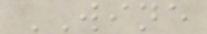WINE
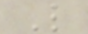L
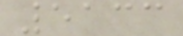5133
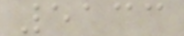5133
